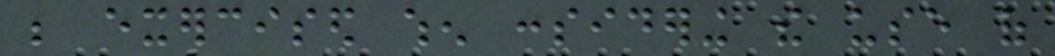be exercised when considering the use of
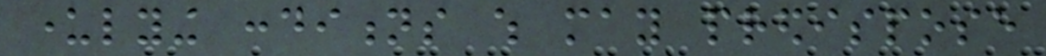underlying conditions which may predispose
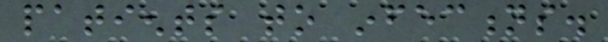patients to infections.
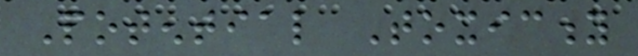Potential Toxicity
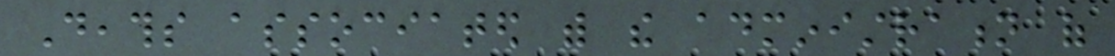Deaths associated with the administration of
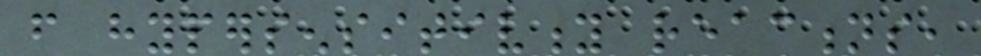from hypersensitivity reactions,
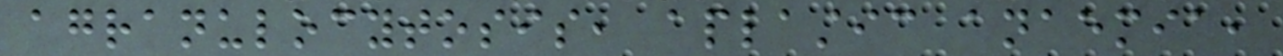agranulocytosis, aplastic anaemia,
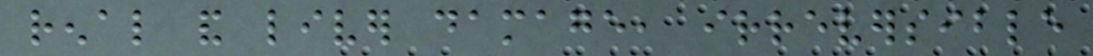renal and liver damage, irreversible
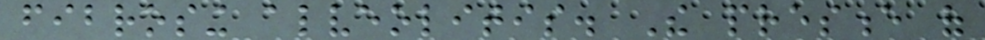fibrosing alveolitis. The presence of
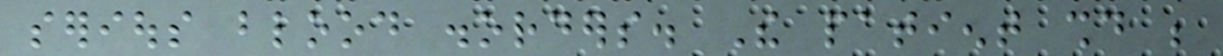serious blood disorders. The patient should be
